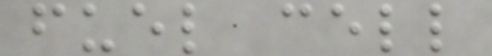fuel cell
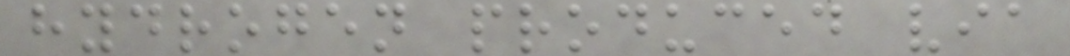hydrogen produced via
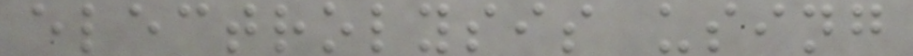electrolysis using
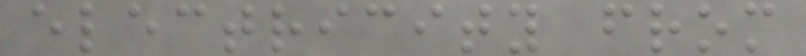electricity from
